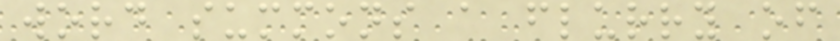word summons a flurry of
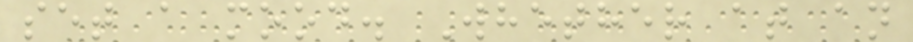set a mood. Whether at an
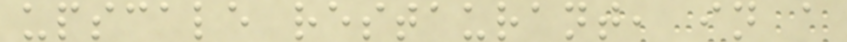upscale restaurant, in a
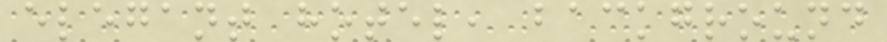elegant hotel, background
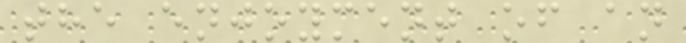the enjoyment of an
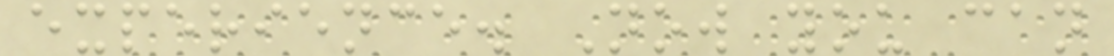experience. Now you can
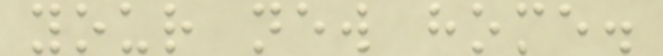your new home.
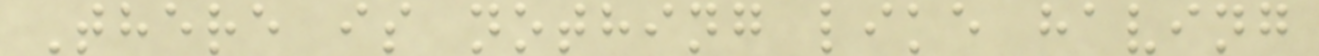There is nothing like having
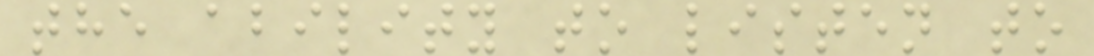the ability to listen to
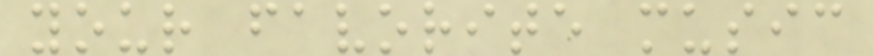your favorite music
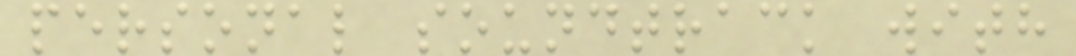personal soundtrack with
